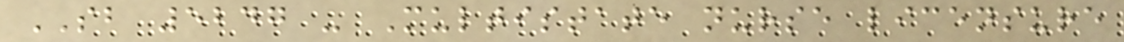SB 5247 - Multistate nurse licensure
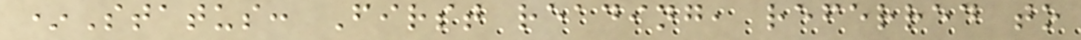*Status: First reading, referred to
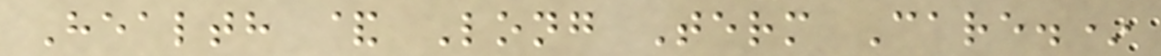Health & Long Term Care.*
